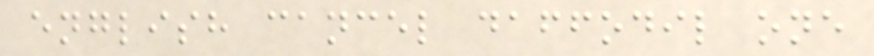english cancel daffodil one
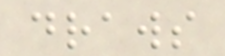draws
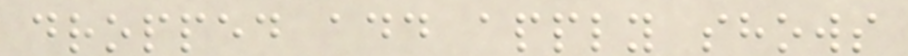dropped add apply shows
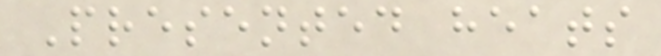Presented heats
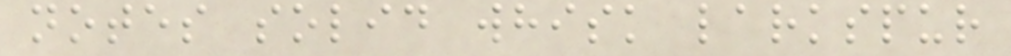notes solid whisk larkspur
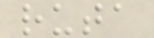ruta
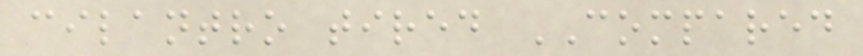cilantro tired COMPARED
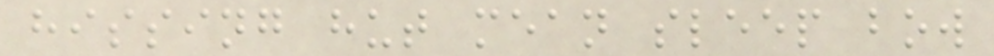hissing hut mean sleep bow
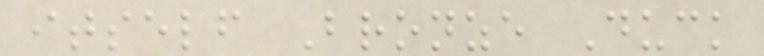itself Bronze Duck
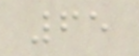65
